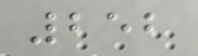252
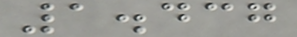1.437
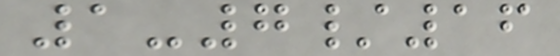1-7/16
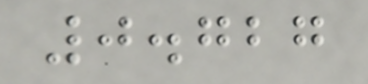0.727
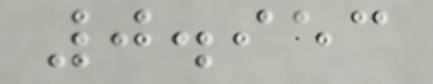0.953
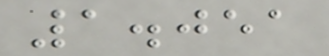1.051
